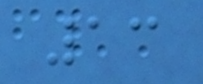13
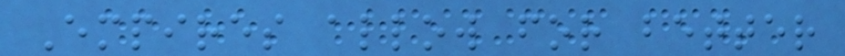Empires allow for better
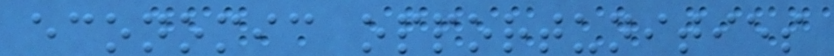economic opportunities
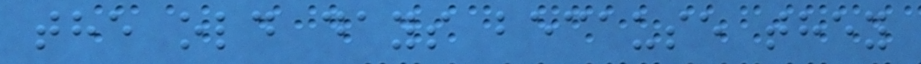the old days because they
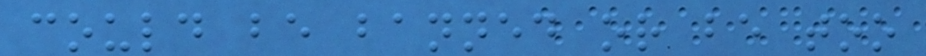could be banned or be too
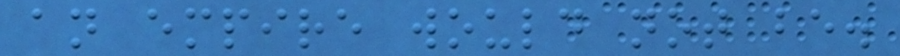an empire would not be.
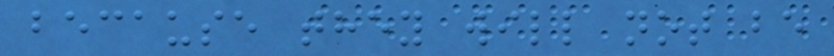because they will not be
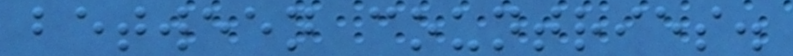between countries.
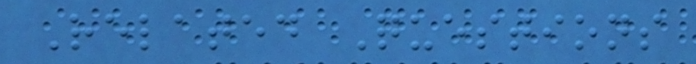Related Questions
